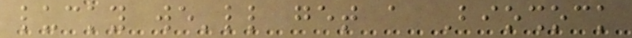lucky we'll get a Bioshock
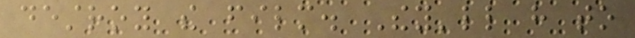destroy the film. They'll have to
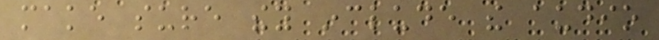make sure they include the audio
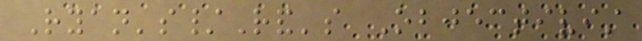Ryan's/Rand's Objectivist
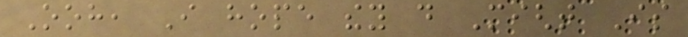Ooh, I hope they do Might Is
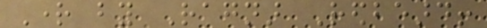Right by Ragnar Redbeard!
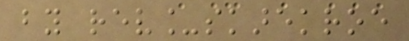by rev_skarekroe
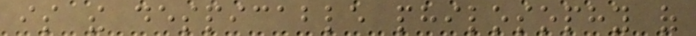is the despicable philosophy of
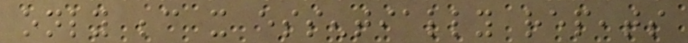only because it essentially repeats
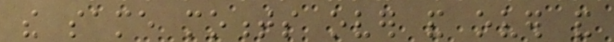the same moments over and over and
